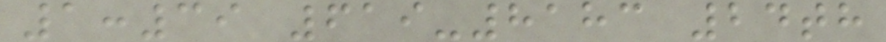1:39 619-8183 24th
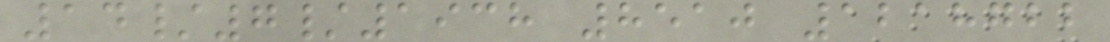14/7/1938 8510 1218722
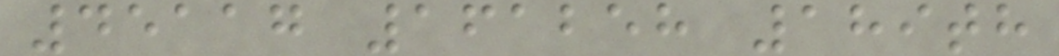45117 161258 189th
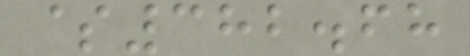$382.68
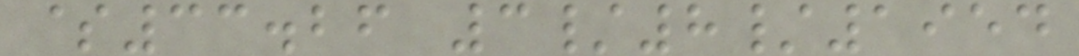$33.26 3/8/1954
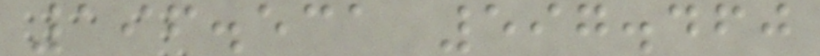196.531 597.460
